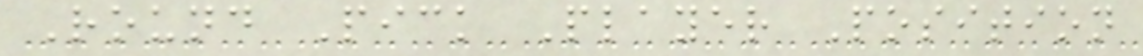Round Pick Player Position
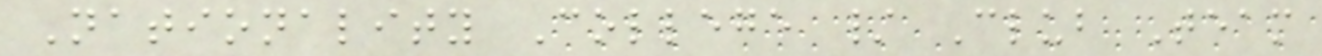Nationality College / Club Team
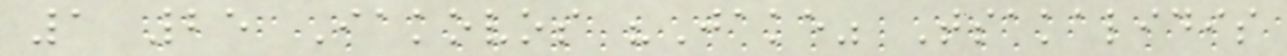1 25 Iakovos "Jake" Tsakalidis
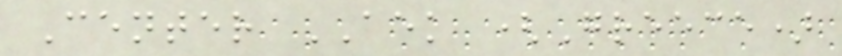Center AEK (Greece)
